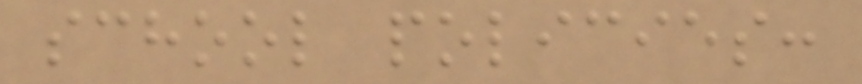school policies:
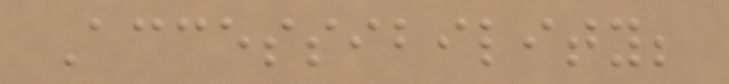Accessibility;
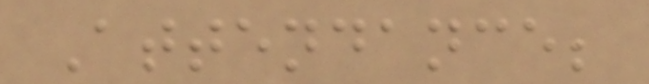Attendance;
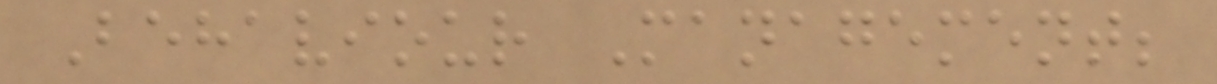Behaviour Management;
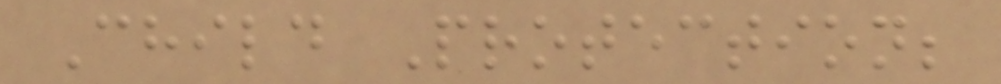Child Protection;
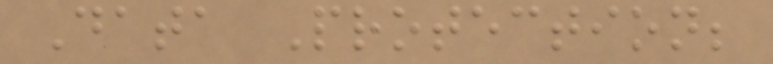Data Protection;
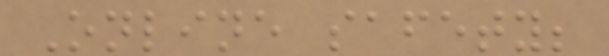Online safety;
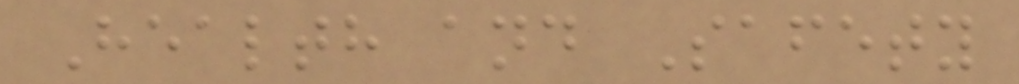Health and Safety
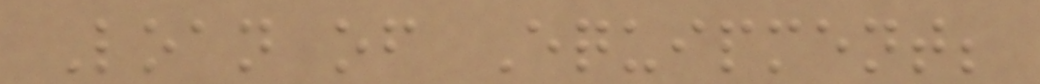Loan of Equipment;
